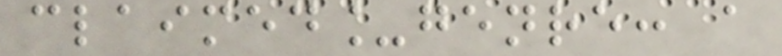claimed_genre: a
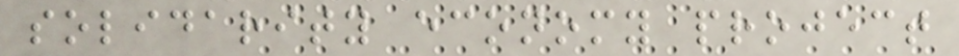solidarity economy project
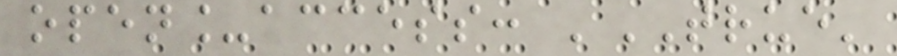open_access: 'TRUE'
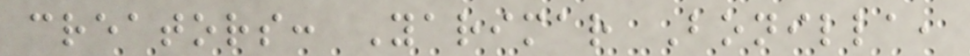creators: Yarimar Bonilla,
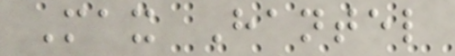Max Hantel
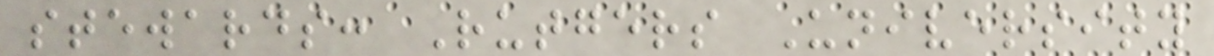stewards: Rutgers University
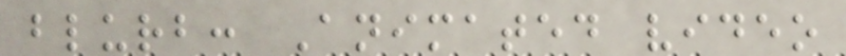blurb: Animated video
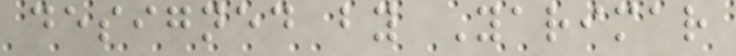designed by Yarimar
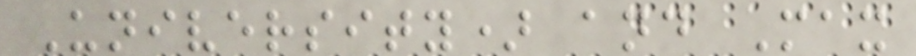University) and Max
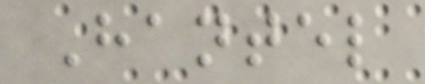Hantel
